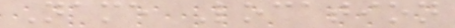Name Location
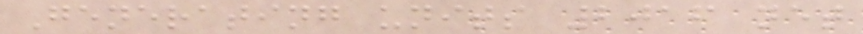Generating units 2016 net
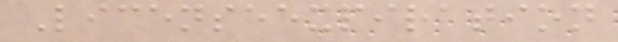Licenseexpiration
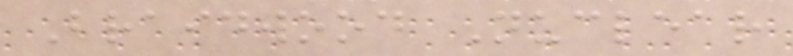Braidwood Nuclear
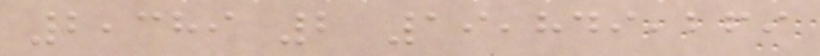2,389 2 19,849,269
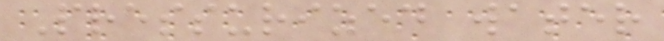Pressurized water
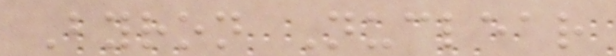Byron Nuclear
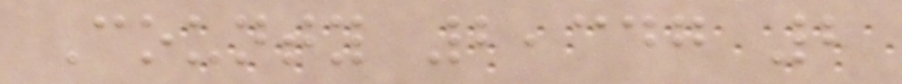County 2,347 2
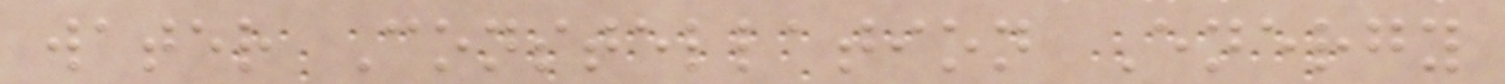water Constellation Energy
